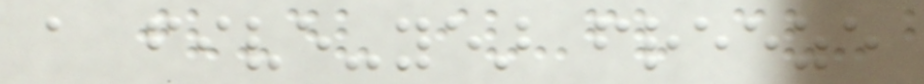a five-year freeze
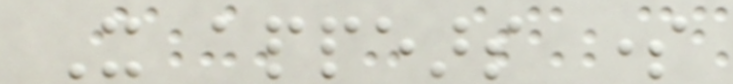It appears some
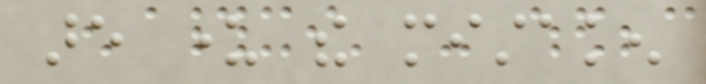are under the mistaken
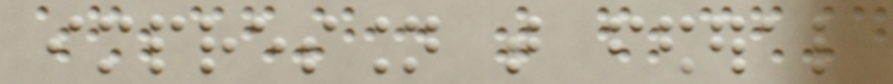impression that federal
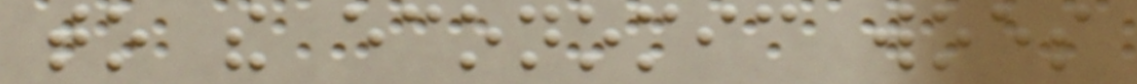to the economic woes
